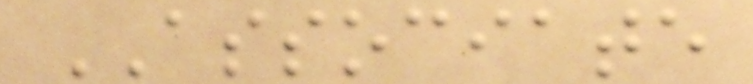ASSOCIATE
